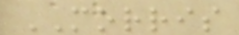MORRIS
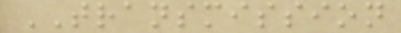TRANSMISSION
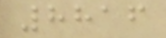8816
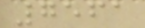7561
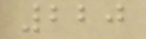220
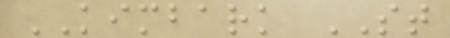KIMBARK ST
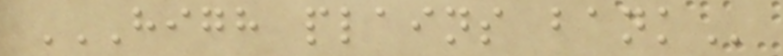HIGH PLAINS BANK
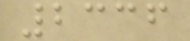2336
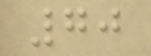70
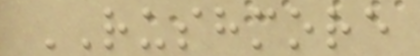RUSHMORE
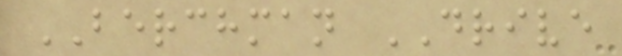BERCHMAN DRIVE
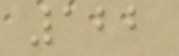122
